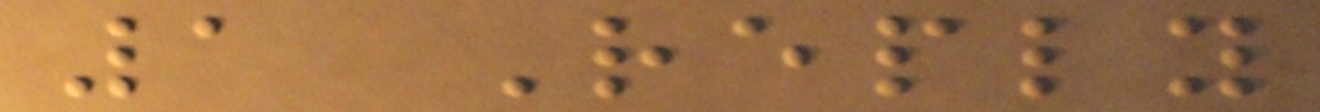1 Reply
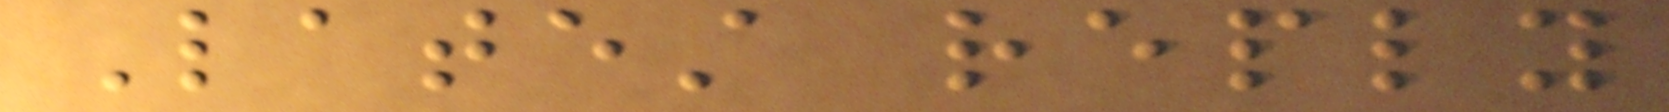Latest reply
